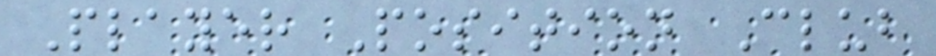Player Position Club
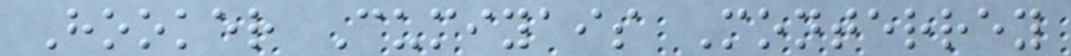Hooker Cumiyais Monterrey
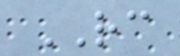RC
